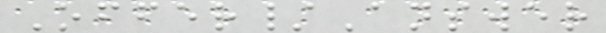Offer/Answer
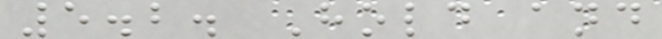5.2. Hold and
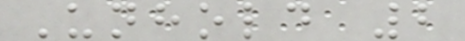Unhold 2
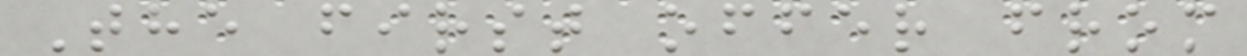The first offer from
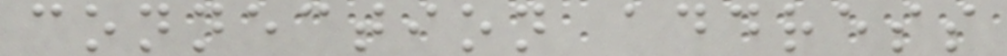connection address
